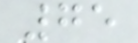75
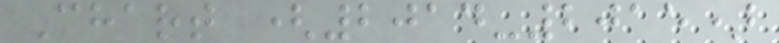Chart (2014-2015)
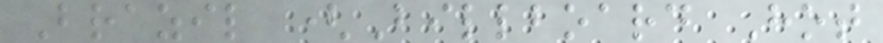Brazil (Billboard Hot
